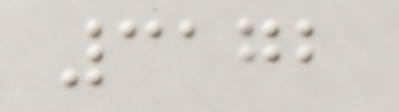3172
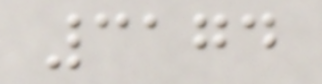3174
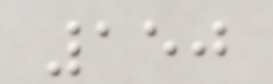150
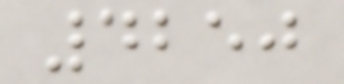4250
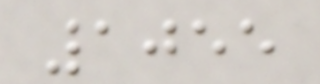1055
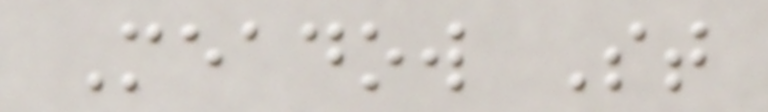Meadow St
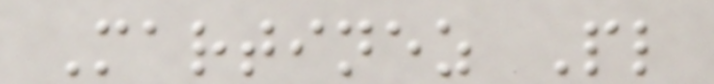Martinez Pl
